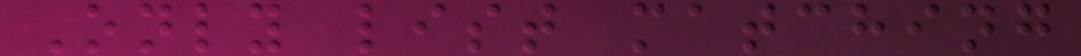Only list matching
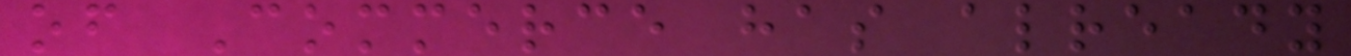of Commerce has already
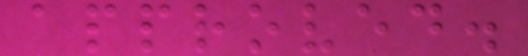approved.
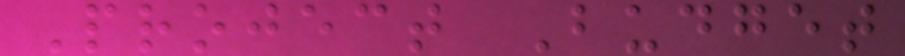Project Budget
